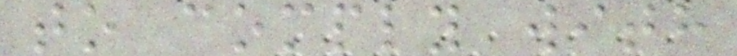to comply with
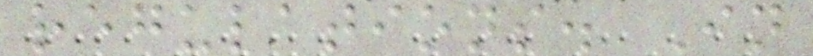regulations. In
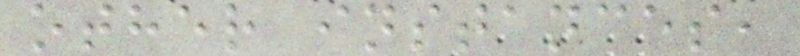other instances,
